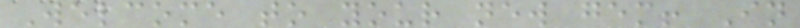Welcome to your new gem! In
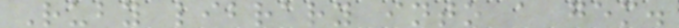Ruby library into a gem.
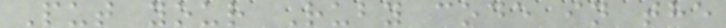Put your Ruby code in the
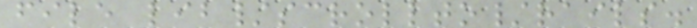file lib/scrollto/rails.
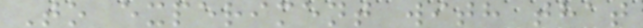To experiment with that
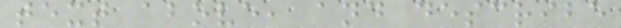text above, and describe
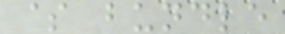$ bundle
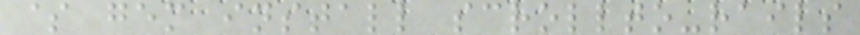$ gem install scrollto-rails
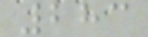283
